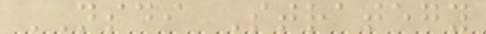NSDI Strategy
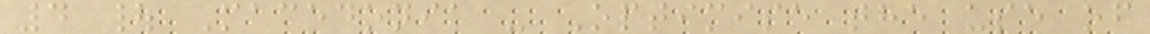4 | Macedonia - Optimise the use of
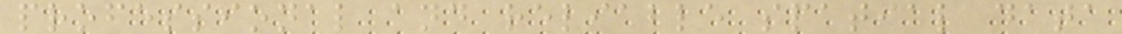professional and reliable spatial data
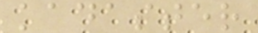kadaster
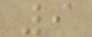9
